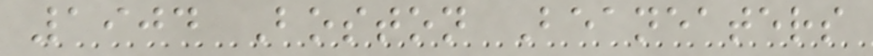1904 Boston Beaneaters
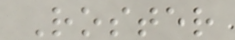Roster
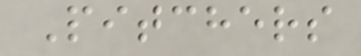Pitchers
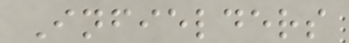Infielders
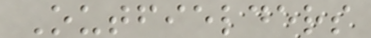Outfielders
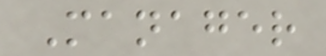Manager
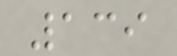139
